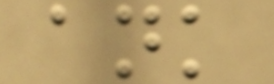ank
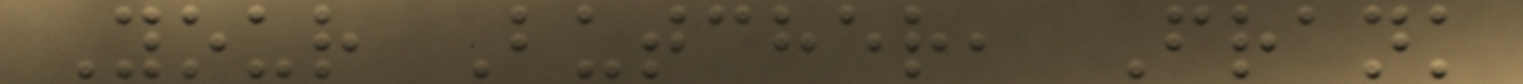Your Butcher, Frank
